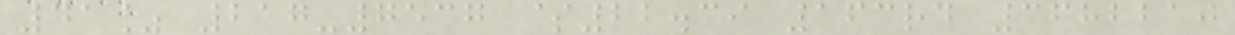41% 217-7537 $22.39 163rd 3682210
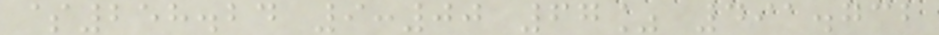$258.24 9:00 67% 491.732
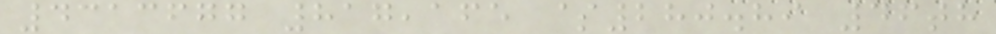4313677 817,165 $280.89 46th
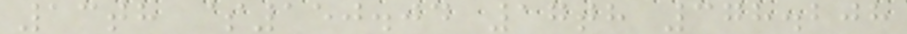13th $150.04 17th 378.208
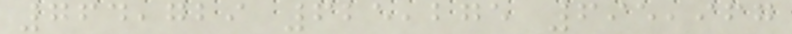764,729 625,275 695,967
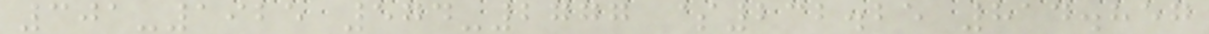301-1925 574-2777 $232.25 814.857
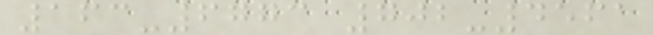163-6773 702-4561
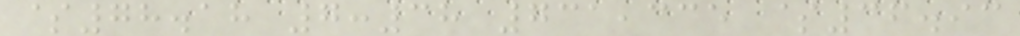$78.18 7:38 731,335 $36.93
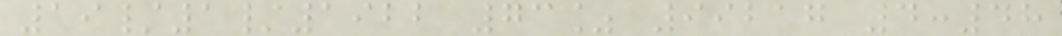19/1/1922 73% 99217 4:48
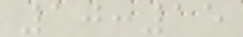10:15
